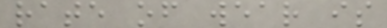rate of wear is
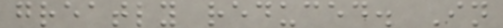greatly reduced. In
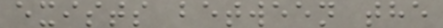exists between the
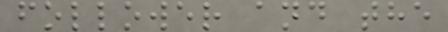follower and the
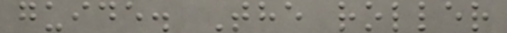guide. The roller
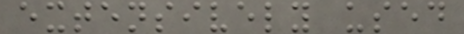extensively used
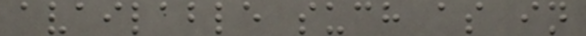available such as in
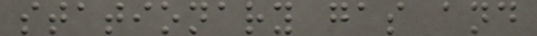stationary gas and
